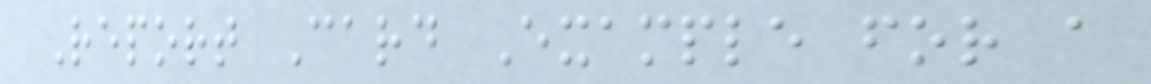Report Card Example for a
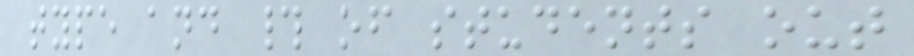type and # of students out
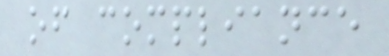of compliance
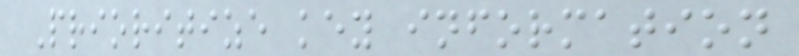Prioritize key information
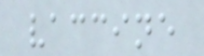vaccine
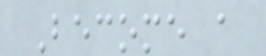Become a
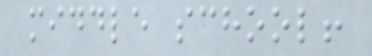middle school!
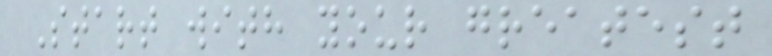Start with your greatest
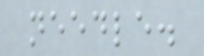needle.
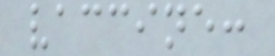vaccine:
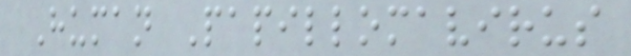Human Papillomavirus
